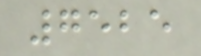7525
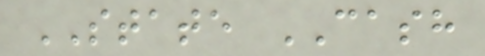STATE CASH
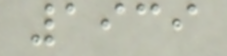1939
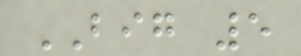BIG 5
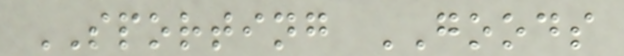SPORTING GOODS
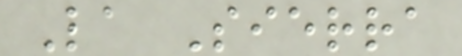La Sierra
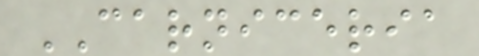CARNICERIA
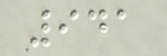941
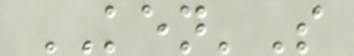KEN'S
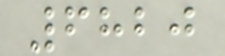6820
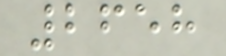2658
